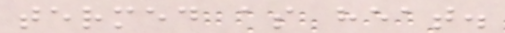termed as heat.
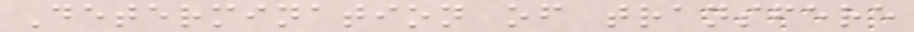Determination of transfere
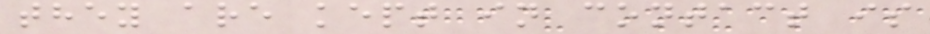they are kept in contact is
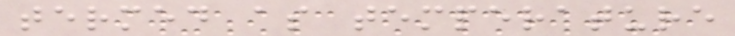termed as temperature
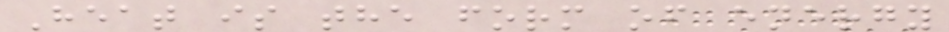Heat is the form of energy
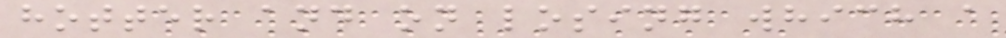hotter and on losing which a
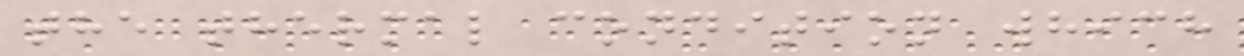the thermal condition which
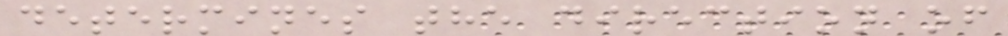determines the direction of
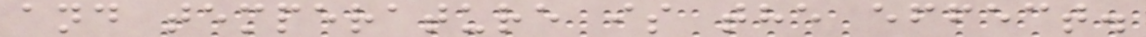and temperature is the effect.
